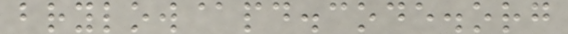brylow@pd.code.org
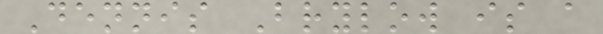Dennis Brylow is a
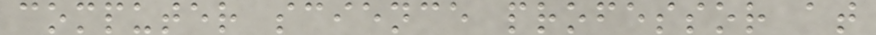computer science professor at
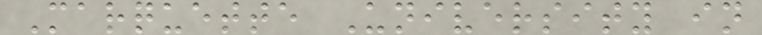Marquette University in
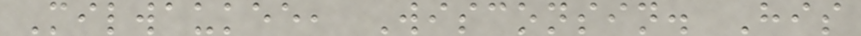Milwaukee, Wisconsin. His
